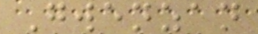Gwenzan
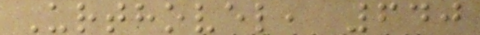Urthovel, 640
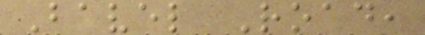Bavel Road,
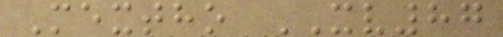Mextho XV87
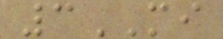3MI
